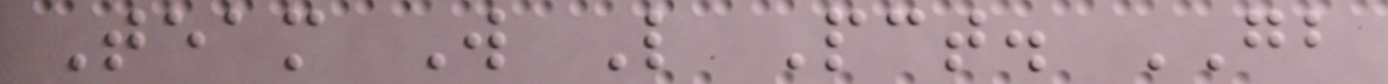Team W L Pct. GB
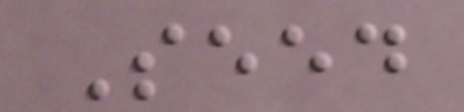Seed
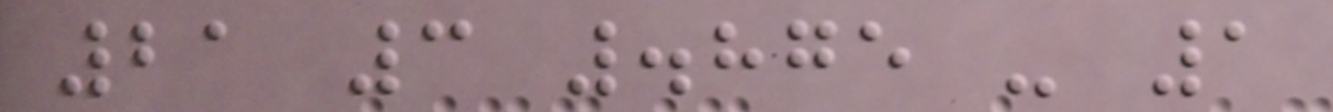21 3 .875 - 1
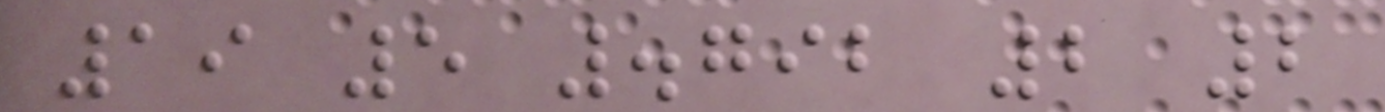19 5 .792 2 2
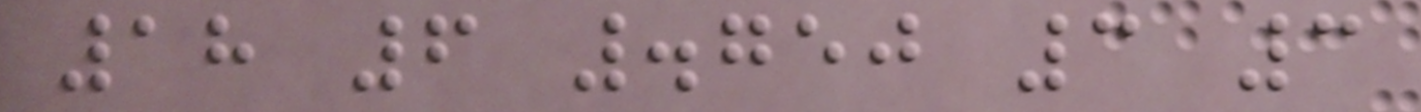18 6 .750 3 3
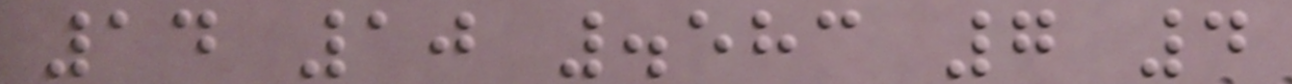14 10 .583 7 4
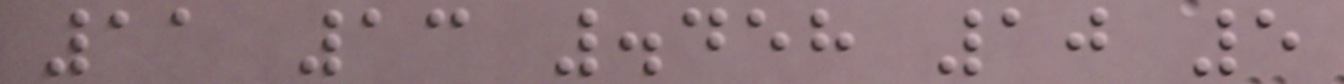11 13 .458 10 5
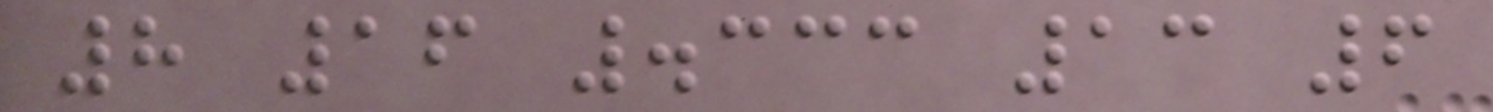8 16 .333 13 6
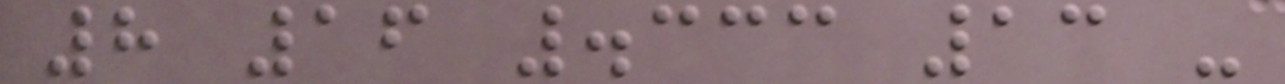8 16 .333 13 -
